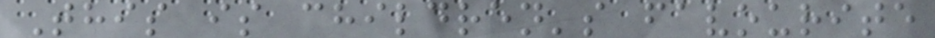This is children's favourite
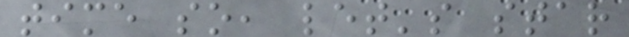time so, let's star
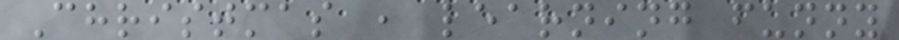Christmas , learning funny
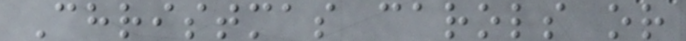Christmas carols or
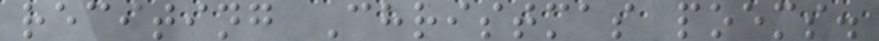reciting Christmas poems.
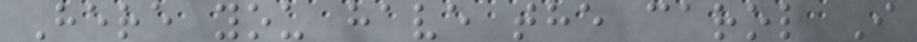Here you have the carol I
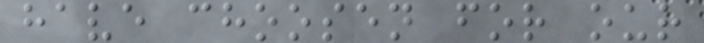have choosen for our
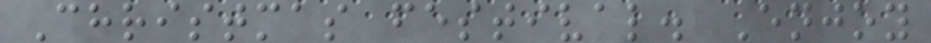Christmas festival. Enjoy
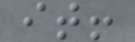it!
